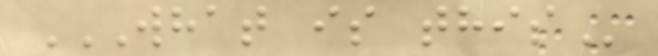WHAT IS THIS
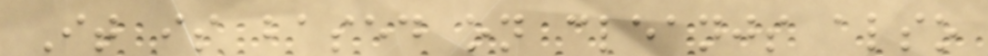It is based on cleanjs also
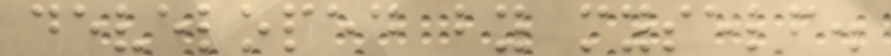developed by myself.
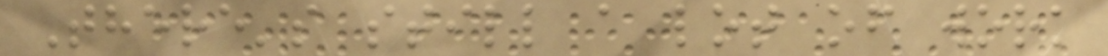There's still a lot of work
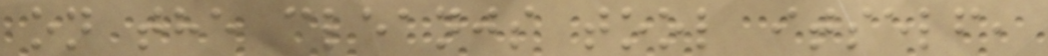on the cleanjs tool itself,
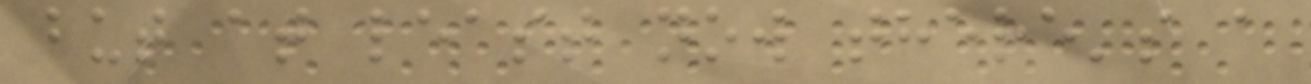but at least now there's a
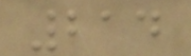214
